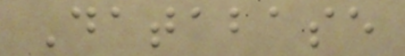Database
